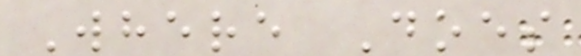Where Does
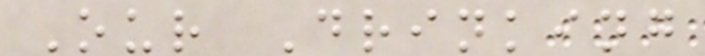Our Drinking
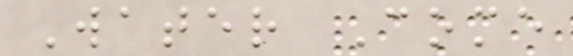Water Come
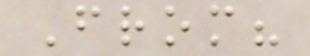From?
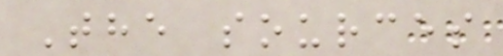The sources
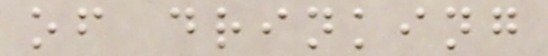of drinking
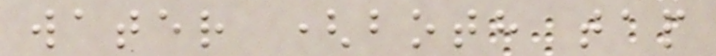water (both tap
